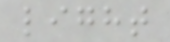light
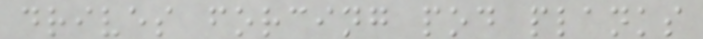drives forcing pod planks
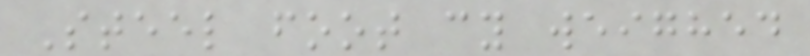Steel foot cy weighed
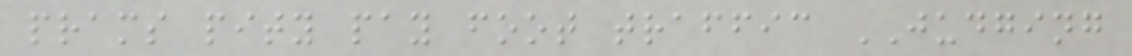prams pity pay foot traffic JUDGING
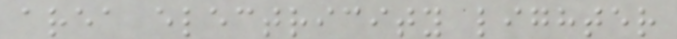area electricity lighter
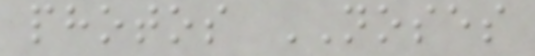photos NOSES
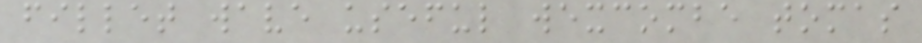fillet wave useful wexcombe tomas
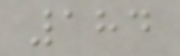184
